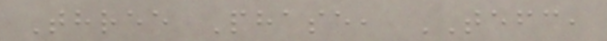Three Phase, TEFC,
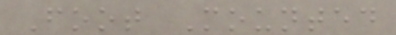Foot Mounted
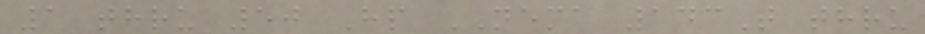1 thru 50 Hp NEMA 143T thru
